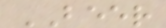BEER
